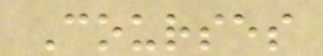Courses
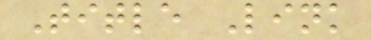Title Link
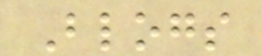Blogs
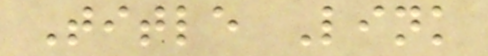Title Link
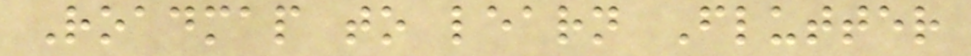Roadmap to learn Flutter
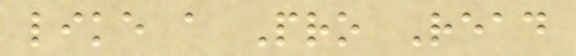like a Pro Read
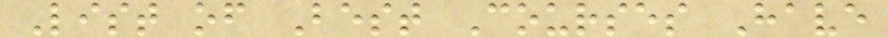List of Best Courses Have
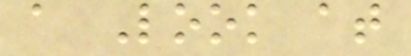a Look at
